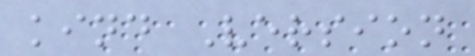kind Version
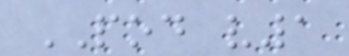POD v1
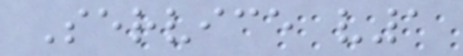Service v1
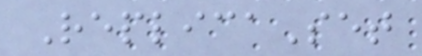ReplicaSet
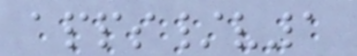apps/v1
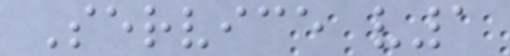Service v1
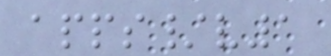apps/v1
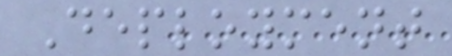Deployment
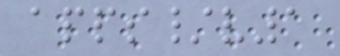apps/v1
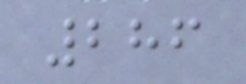286
